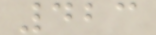423
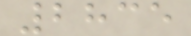2835
